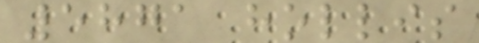5871 hollis
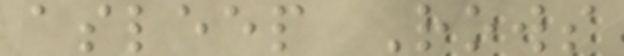asleep Rows
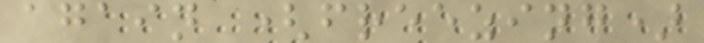again (freezing)
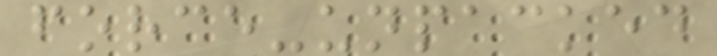force-unpacked
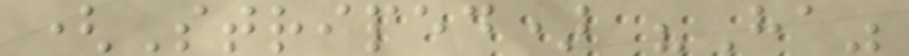(Striped) "Ha"
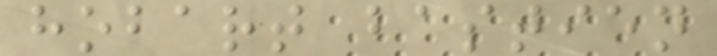hobart bastien
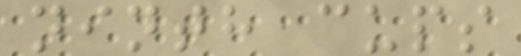ninth cups
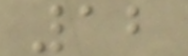12
